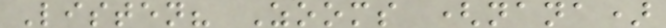Listen? Zooms (nana)
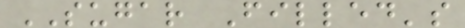SUGAR Filled's
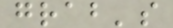grab's
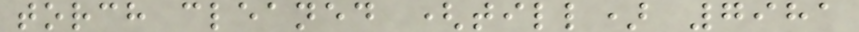torch cleaned (till) 7981
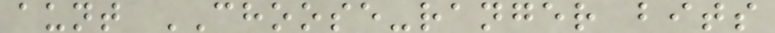aunt CHOOSE-ranger bits
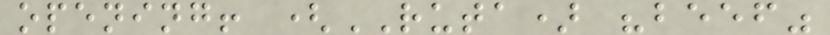opening! (RUTA) "beef"
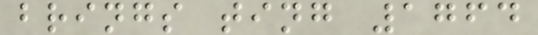brings ting 1764
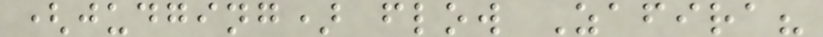(judging) flow Zafira?
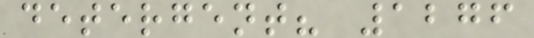detergent? 1276
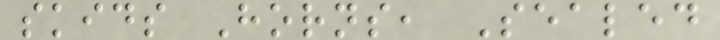skids Horns, Sealed
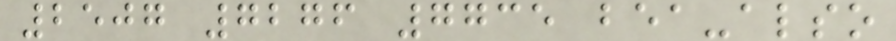2507 7276 7735 bea-also
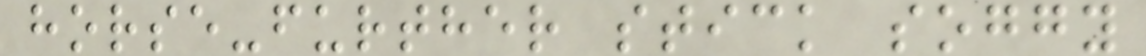horse-further stick soggy
